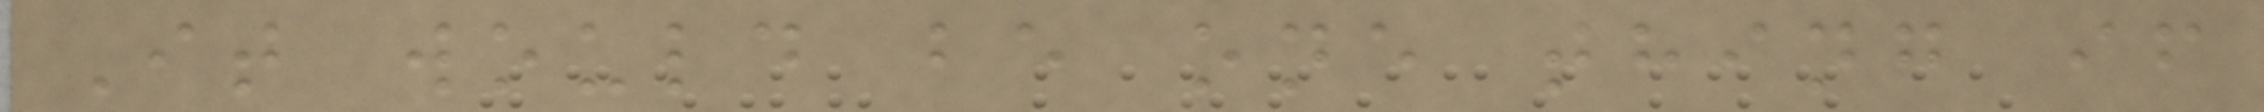It would be one thing if
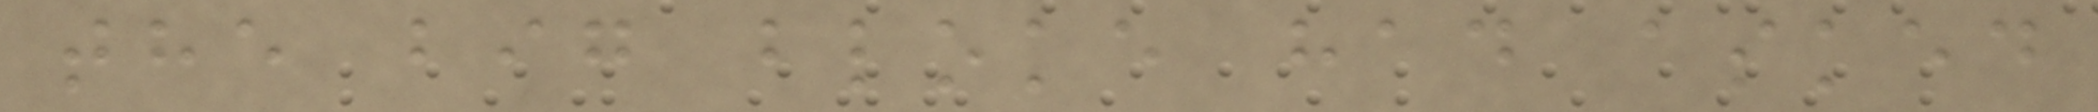the big bloke had asked
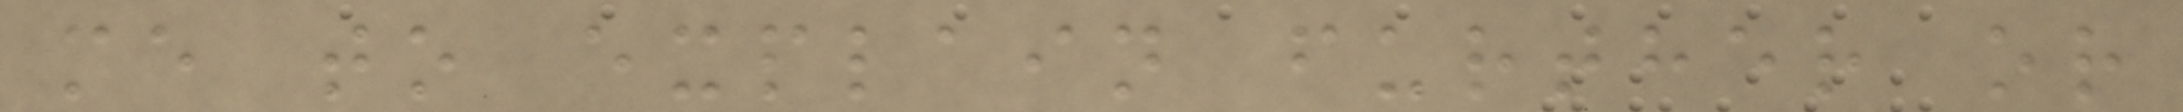me to explain further or
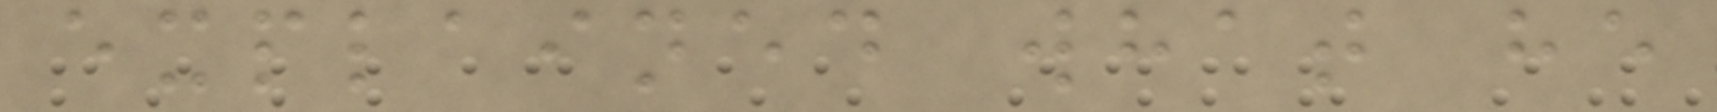explained what he
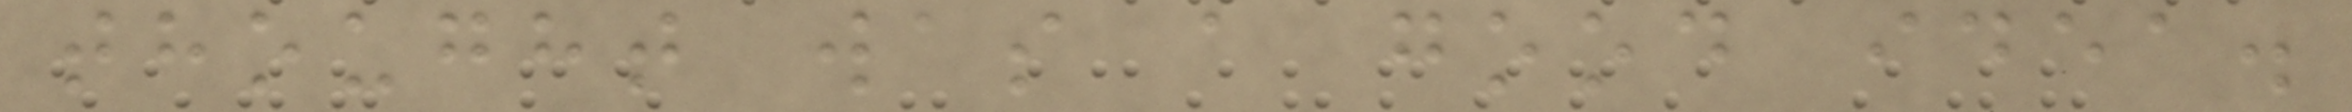thought was a good idea.
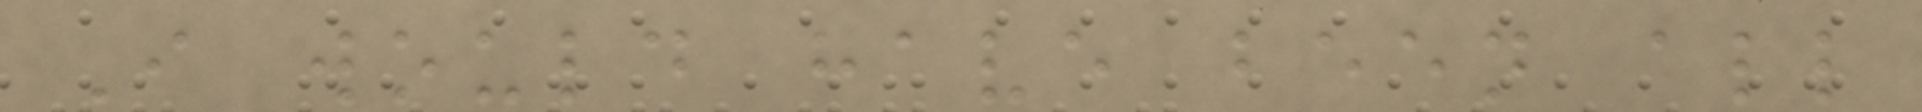I would have been all
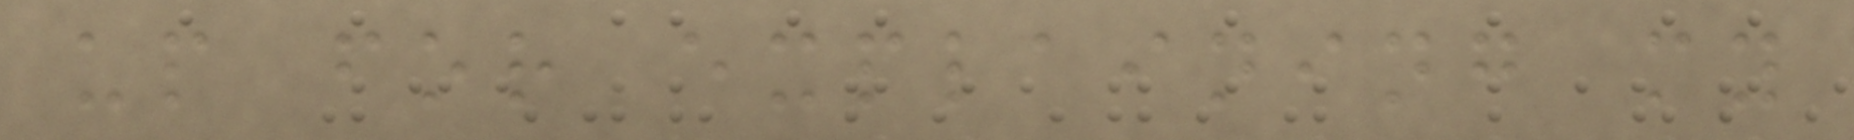up for explaining my
